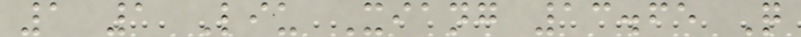1 1 Liu Xiang 13.65 Q
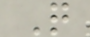Q
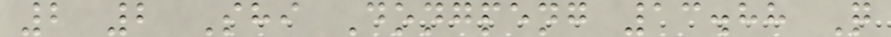2 2 Shi Dongpeng 13.88 Q
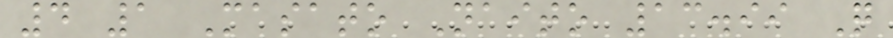4 1 Masato Naito 13.99 Q
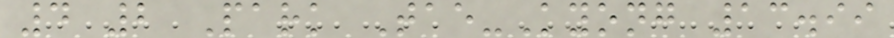4 2 Park Tae-Kyong 13.99
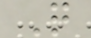Q
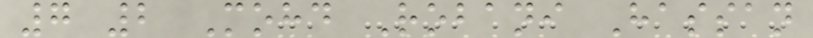7 2 Mohd Robani Hassan
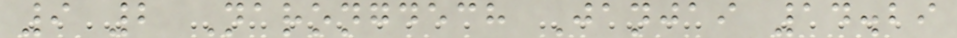9 2 Narongdech Janjai 14.29
